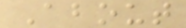About
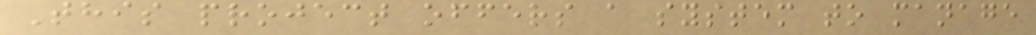This project offers a system to manage
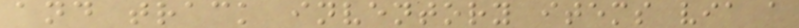and track inventory items via a
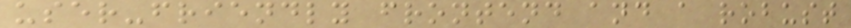user-friendly frontend and a robust
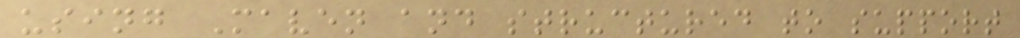using Maven and structured to support
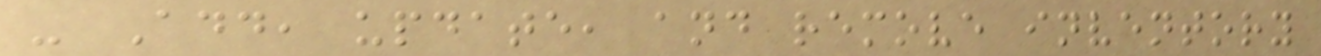- Add, update, and remove inventory
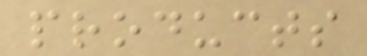products
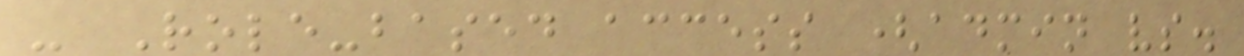- Role-based access (admin vs.
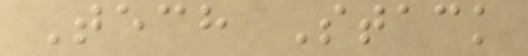Tech Stack
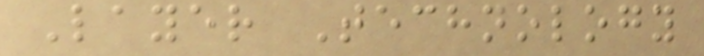Layer Technology
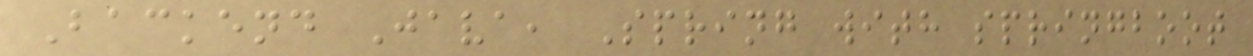Backend Java, Spring with springboot
